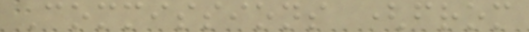Commissions (from
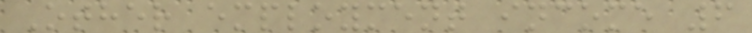Other employment income 6
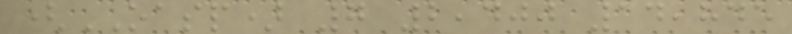(OASP) 7 2,400 14,845
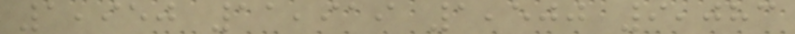1,950 11,919 1,500 9,083
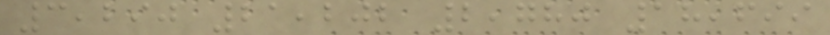3,290 21,202 2,780 18,699
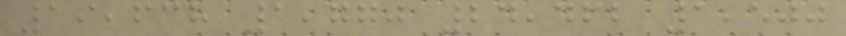19,638 1,770 24,462 1,500
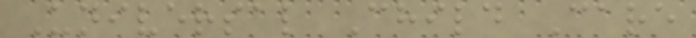Universal Child Care
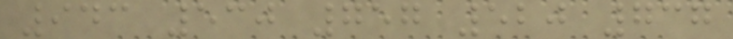943 530 757 520 737
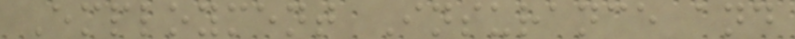Employment Insurance and
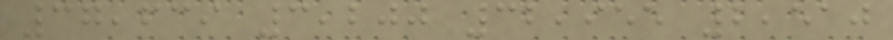37,639 3,200 32,955 2,510
